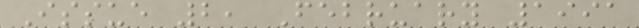Issue 2, February 1991
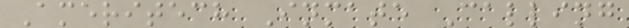Ameritech Inmate Calling
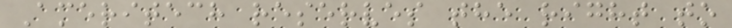Ameritech reserves the right to
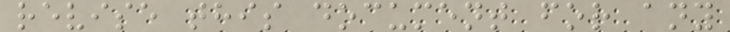revise this document for any
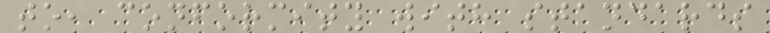to, conformity with standards
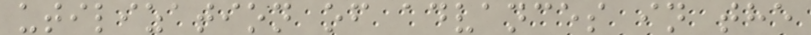utilization of advances in the
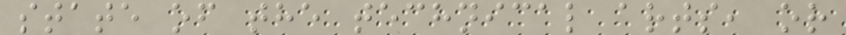state of the technical arts, or
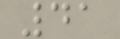41
